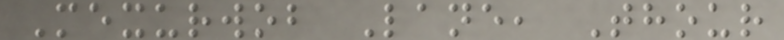Mexurwob Lane, Thour
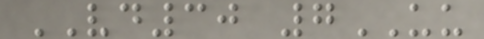VD30 7UU
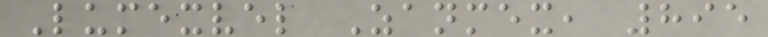Lumexvel Zanmex, 895
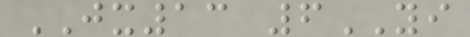JX13 6YI
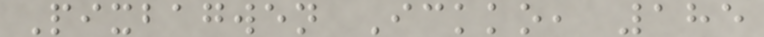Pixbagwen Ickko, 185
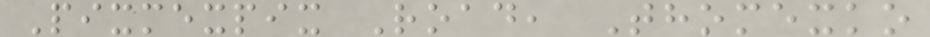Pixmexpix Road, Thomexko
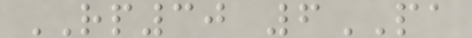RP30 6PA
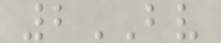2BV
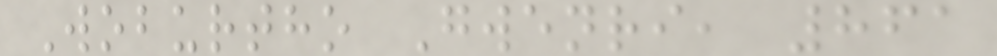Woburtho Gwenri, 861
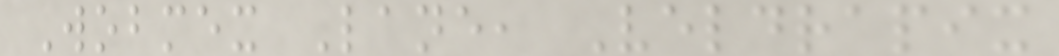Wobmex Lane, Veldrapix
